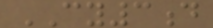CY3d
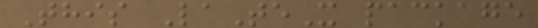This LaTeX package
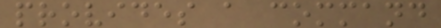provides a command
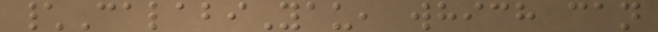\CalabiYau, which can
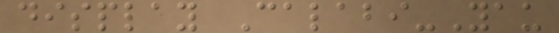display Calabi-Yau
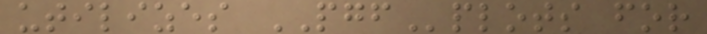utilizes PGFplots for
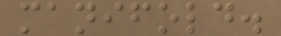manifold.
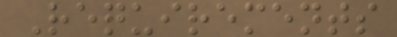Requirements
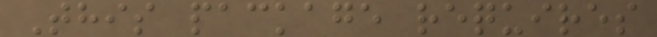This package requires
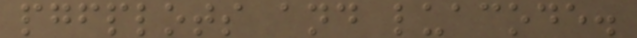pgfplots and luacode.
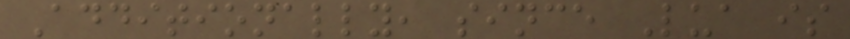Additionally, since Lua is
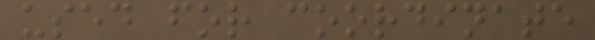used for coordinate
